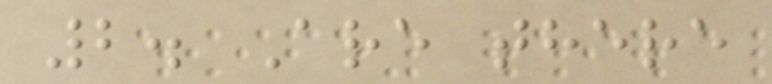2. Are there
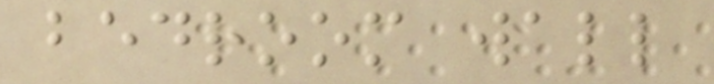bedroom wall
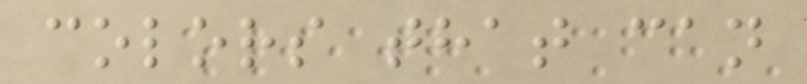colors that can
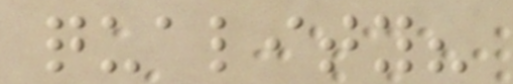quality?
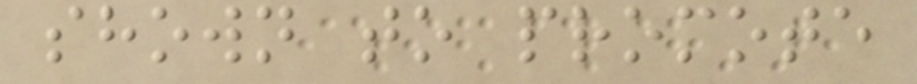shown to promote
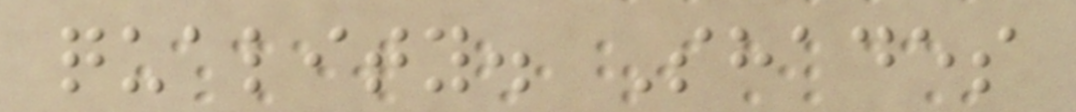quality. Shades
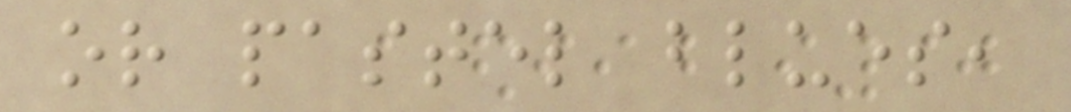or pastel blues,
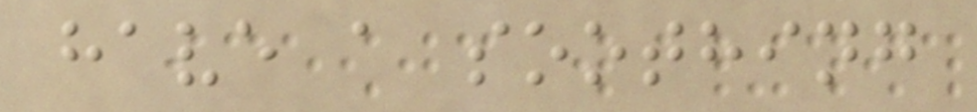have a soothing
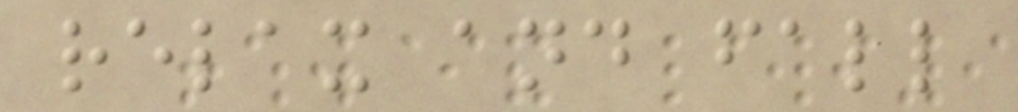relax and fall
